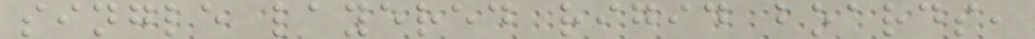single layered rigid boards,
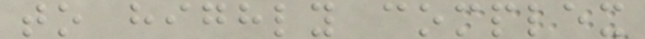to highly complex
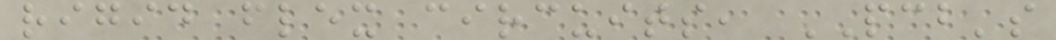rigid flex circuits, PCB's
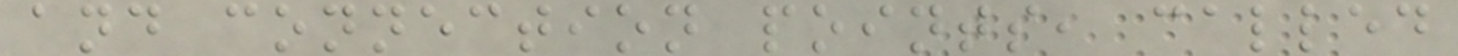and connection points, called
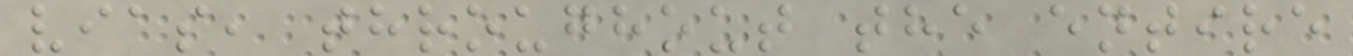vias, throughout the entire
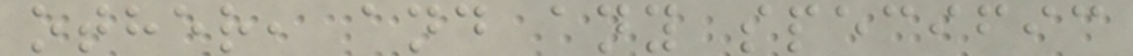other, and any specific
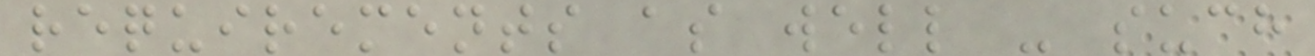requirements as well - such
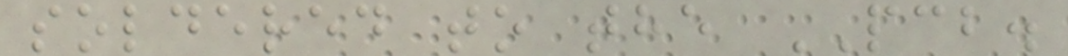soldered to the PCB.
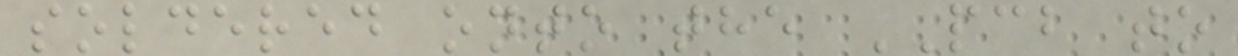soldered onto the PCB to
